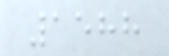1588
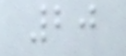20
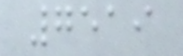7519
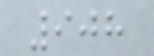908
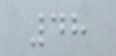48
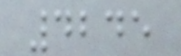4245
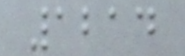1214
